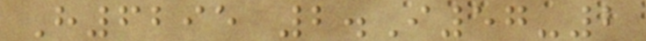H6295 2.I57-2
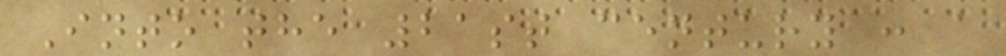Into the 21st century : a
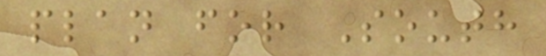plan for South
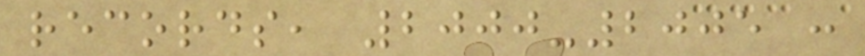records, 2000-2005 :
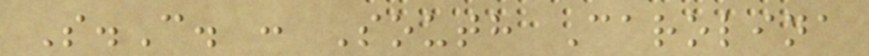S.C. : South Carolina
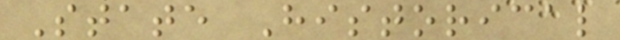State Historical
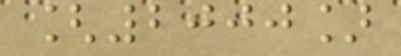[2000]
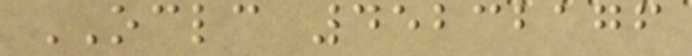OCLC 45232176
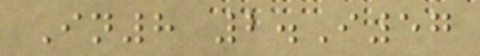In8 2.I57
